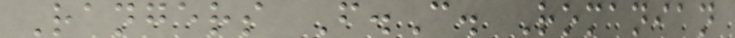Rangers F.C. Romanian
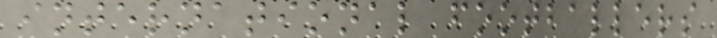international footballers
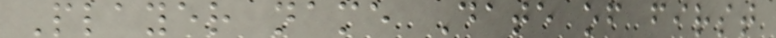Player name Date of first
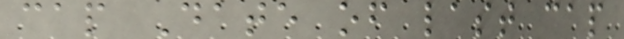cap Date of last cap
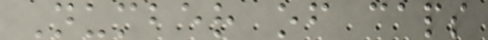Number of caps
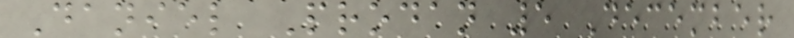Daniel Prodan 5 December
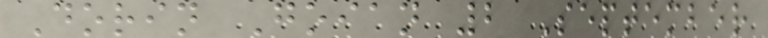Dorin Goian 2 September
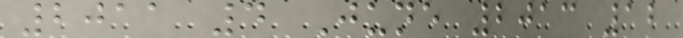2011 4 June 2013 12
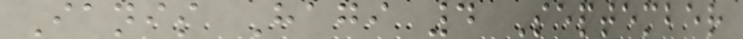Ianis Hagi 4 September
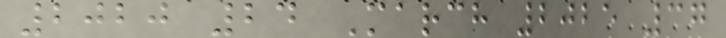2020 24 March 2025 37
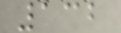132
